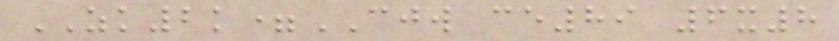ZK2k=CJW ce89 6x8
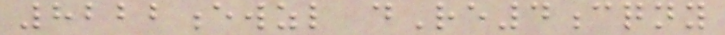8222ewzl dRe4cqny
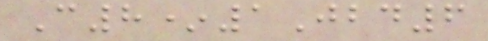C8*1Jbd6
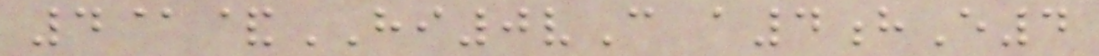4@&HI0vC a4hE4
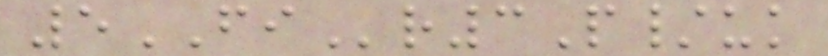5FIr3P/uk
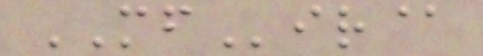MFir@
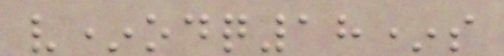v*odq18*s
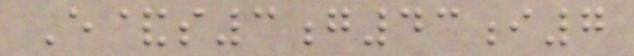E&s3g43i7
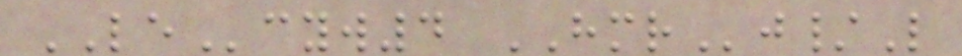LEcyw4 HMRj/L
